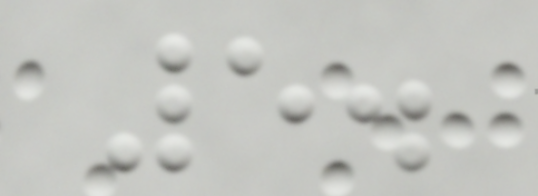5.
